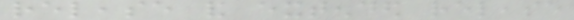release and extended release
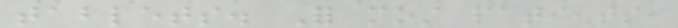tablets. For most patients,
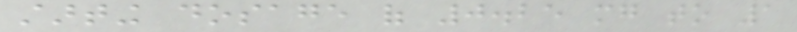starting dosage of 0.25 mg to 1
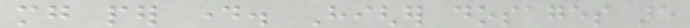mg per day. Higher dosages are
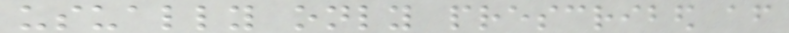usually only prescribed after
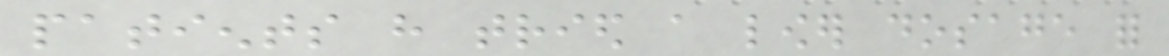patients have tried a lower dosage for
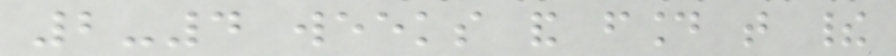2-4 weeks and found that their
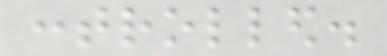controlled.
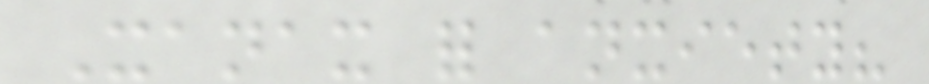Xanax for anxiety?
